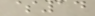$14
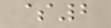$2
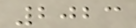2023
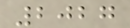2027
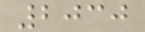2030
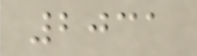2031
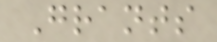Grants
